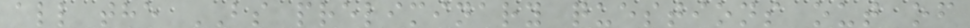all the BS preliminary questions out of
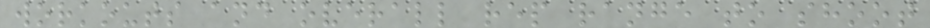workouts and overall rep range to shoot
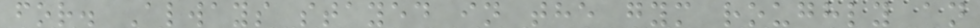for. Always stayed in the gym roughly an
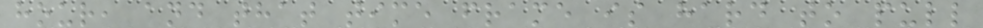hour, and that time frame is hard to pull
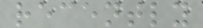recently
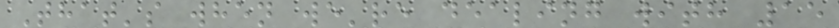That's when we're dealing with 15
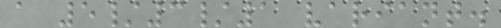a 5/3/1 variant.
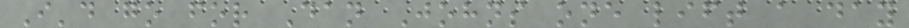I'd go for Dan Johns one lift a day
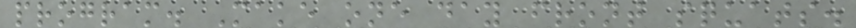program. Make one day front squats.
